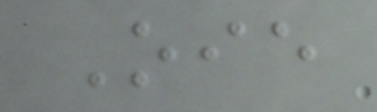Oie
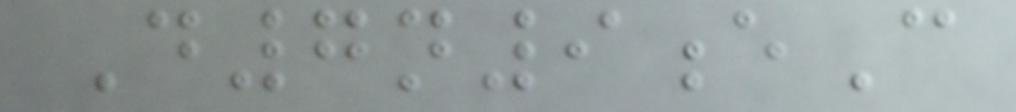D7n9eC
